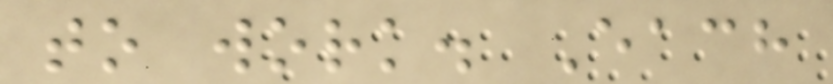to work. Each
